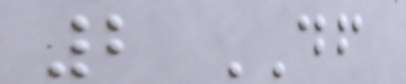2 DF
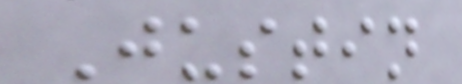Justin
